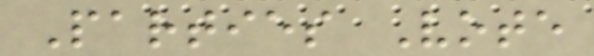Parties Vote
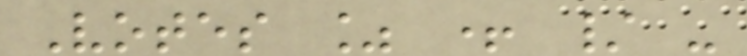Votes % + / -
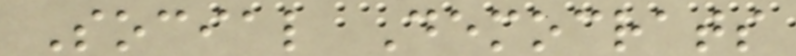Social Democrats
